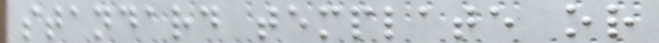standard template or
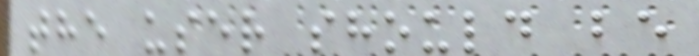the user should be
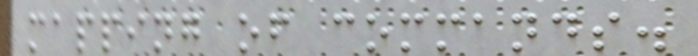mapping of commands.
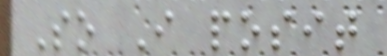So I posit
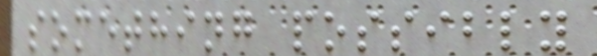something possibly
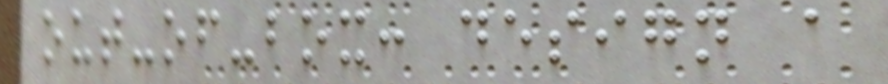out-of-box: design a
